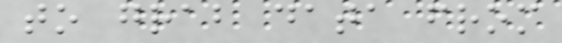to grab data from
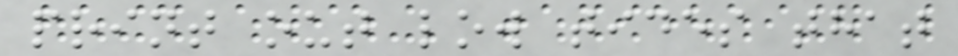print out low tides that
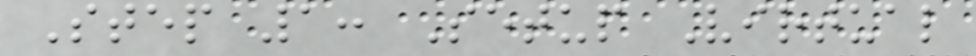Step 1: Setup Virtual
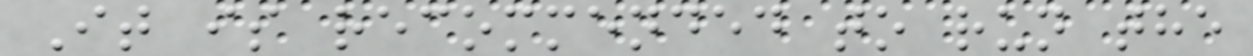It is recommended to run the
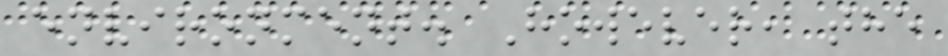environment. However, the
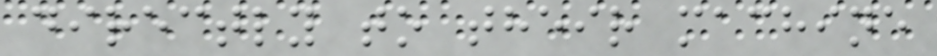directly to their machine
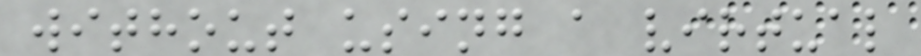without using a virtual
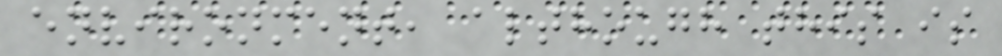environment, although this is
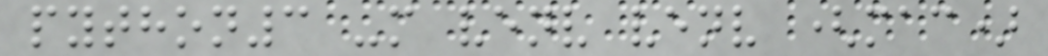python3 -m venv venv (mac)
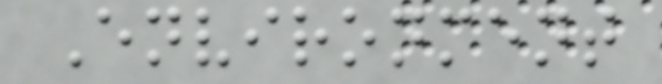Environment
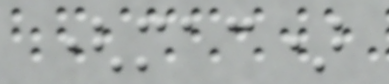(mac)
